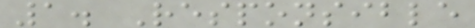1. Responsible
